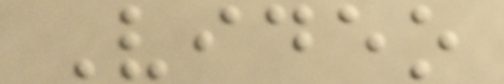Video
